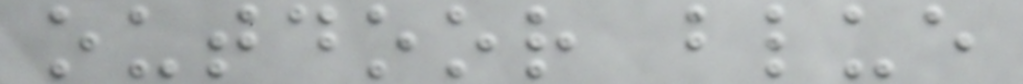outdoor blue
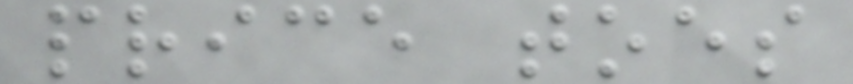price toes
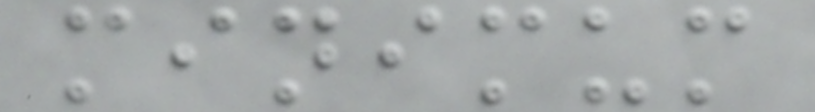minimum
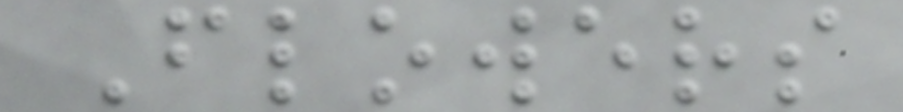Flowers
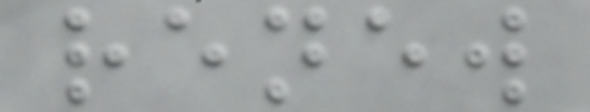renew
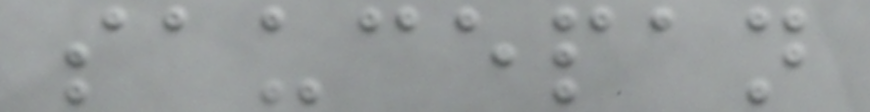saucepan
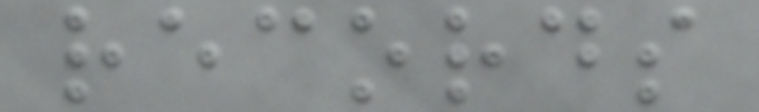records
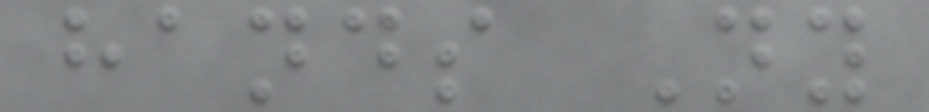hands Ny
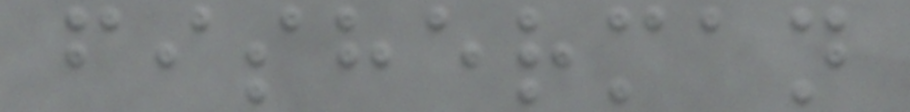fisherman
